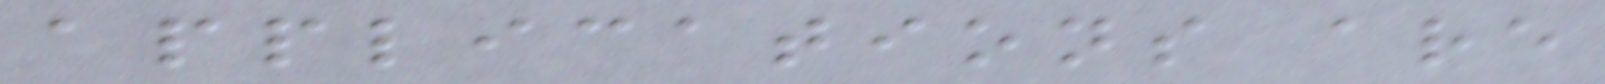applications are
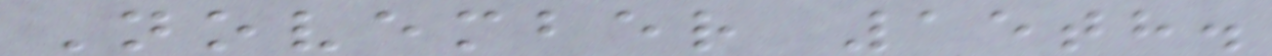November 15th.
